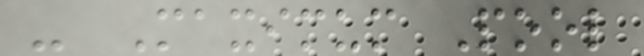- Maximum Pool
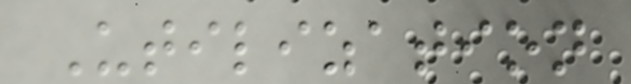Utilization
